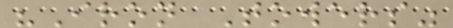"Iron Towers"
